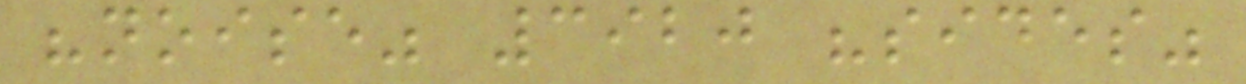"noise" 3920 "sides"
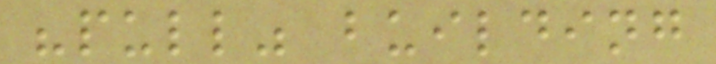"pull" building
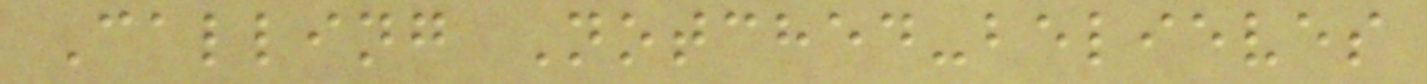Calling Notched-believes
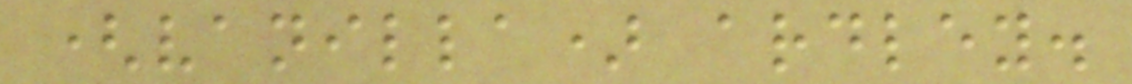(vanilla) ardley.
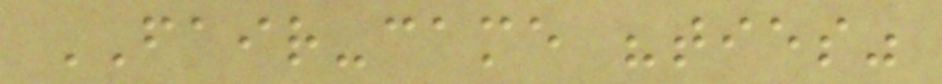FAIR-came "ties"
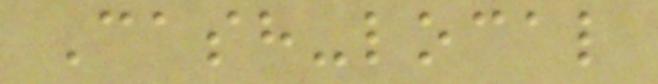Cash-local
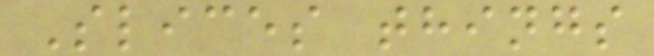Slices things
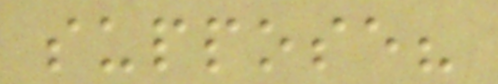suppose?
